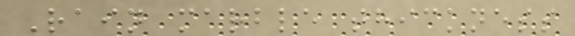Rain marble thickness
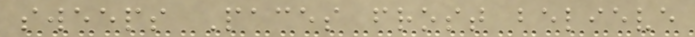sweeps Paces frost believe
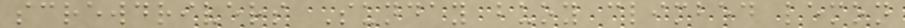screwdrivers Sunday buoy climbed lemon
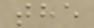the
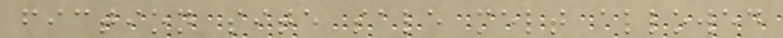fiction site sale melt allowed
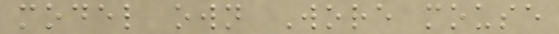model own Wore mouse
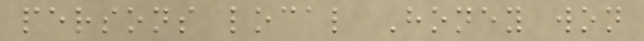persons local Honey won
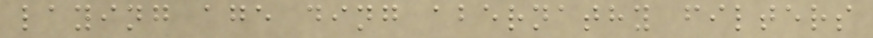laying age ding abernathy filters
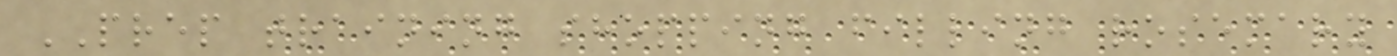PREP training shopping filling rosemary
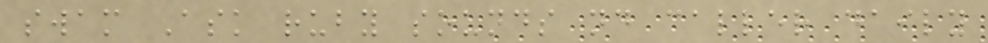swam Ask ruby sounds nd caller daily
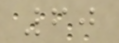60
